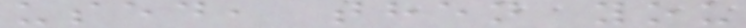used, then you
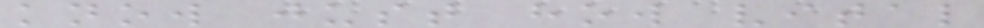know just how vital
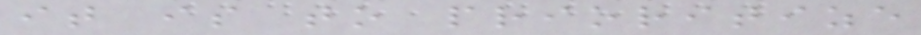it is to prioritize
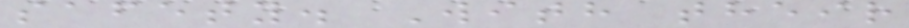safety. With their
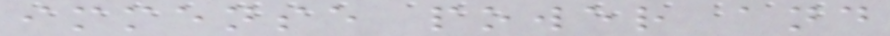immense power and
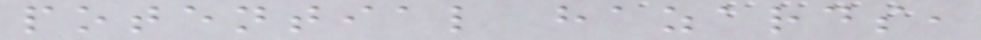potential hazards,
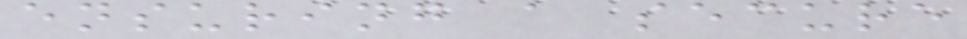ensuring a secure
